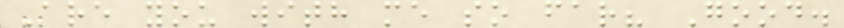Are you with me so far? Good.
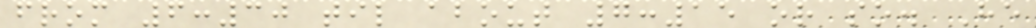from 6:30 til about 7:15 or so. He
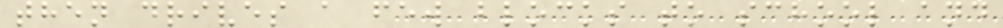then drives a few blocks to school and
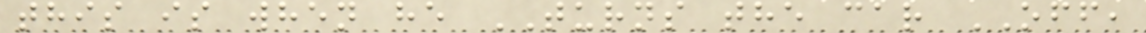this is when he TURNS the car OFF,
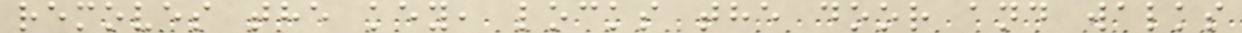removes the key, locks the door and walks
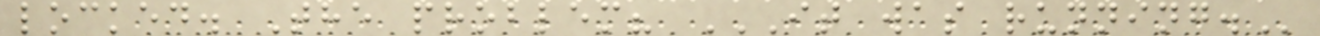locked. The problem? IT WAS RUNNING.
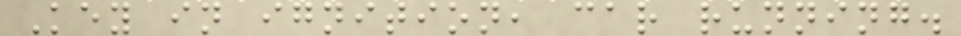Key in ignition, car running.
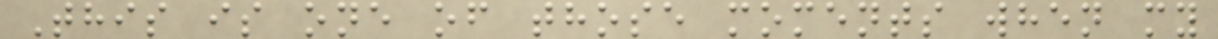This is one of those moments when my
